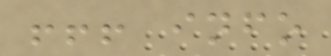!!! info
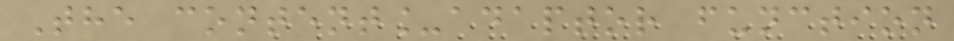The content_adaptor function
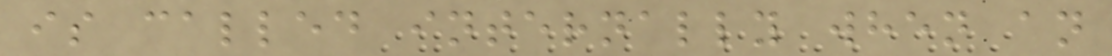is called internally when an
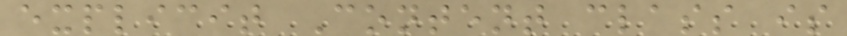explicit Content class is
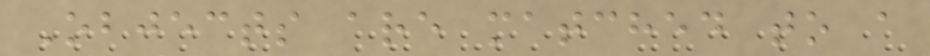Objects are matched to a
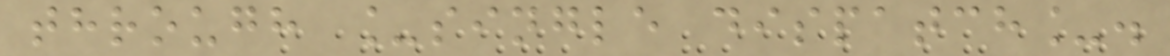through _single dispatch_.
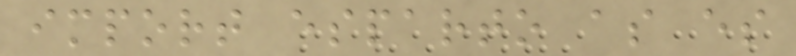import esparto as es
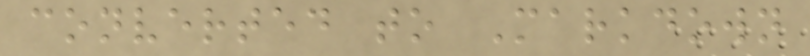converted to Markdown
